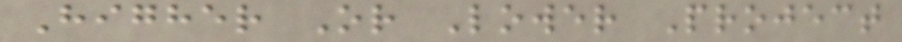Higher Or Lower Project
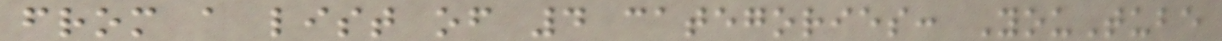from a list of 4 categories: YouTube
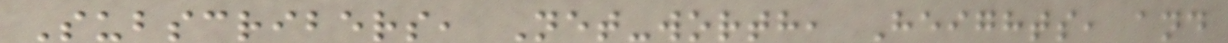Subscribers, Net-worth, Heights, and
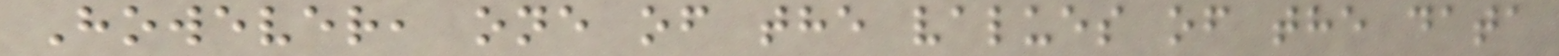However, one of the values of the data
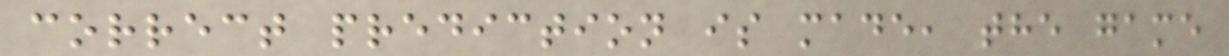correct prediction is made, the game
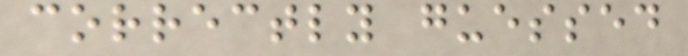correctly guessed
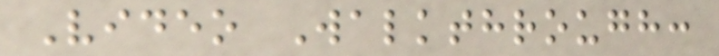Video Walkthrough:
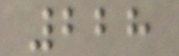228
